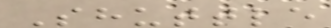Shuttle
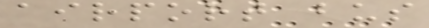airport bus
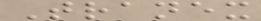Tranex
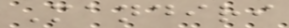Mandiri
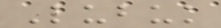Lubuk
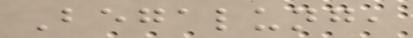Begalung,
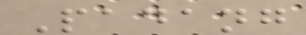Padang
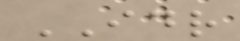IDR
